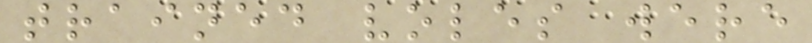trained voles were
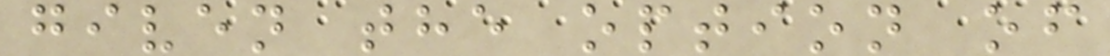given the option of
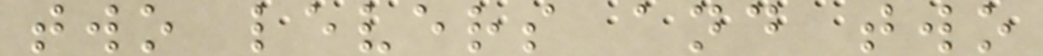two levers and two
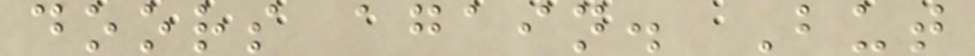doors again. But
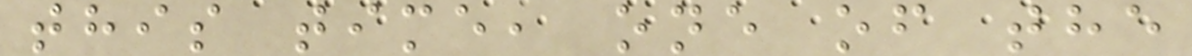this time, one of the
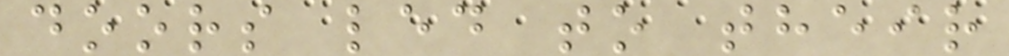doors led to their
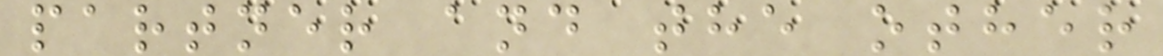partner and the other
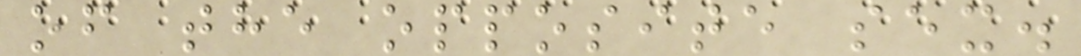of the opposite sex.
